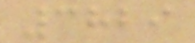3829
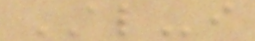ALi
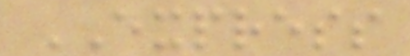EXPRESS
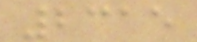2315
